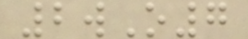2wO7
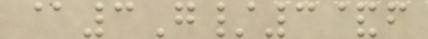@3G/3&f
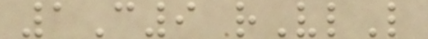1C9 rVlL
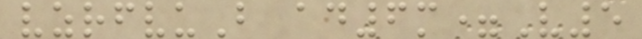vzrfvuB ad6m=V5
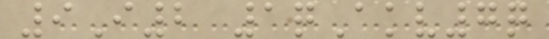9I2 1qAkv7q
